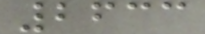2633
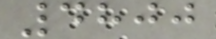4800
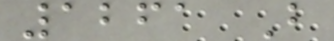1261 B
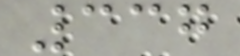337
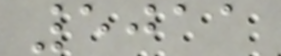5011
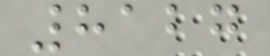8127
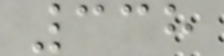338
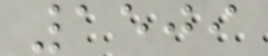1509
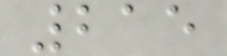215
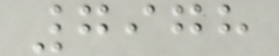7978
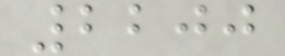2200
